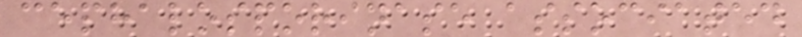cephalosporinase associated
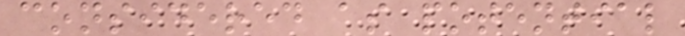considered as potential
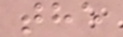the
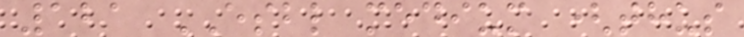121 ESBL medium (thus
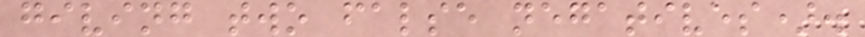giving two false negatives).
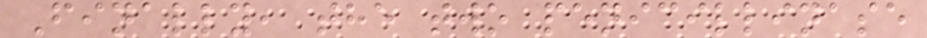Finally, the two penicillinase
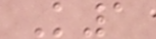K1
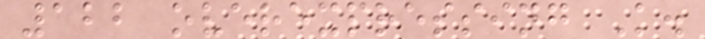122 overexpressing K.
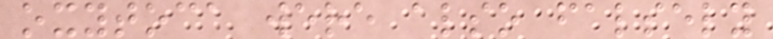oxytoca were also falsely
